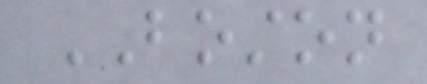BOSTON
